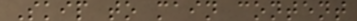Skip to main content
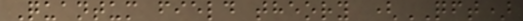Quantum field theory (QFT)
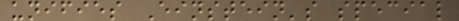unifies Einstein's special
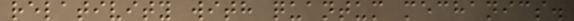relativity with quantum mechanics.
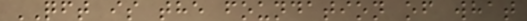QFT is the foundation of what
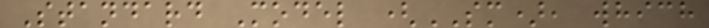Standard Model (SM), which
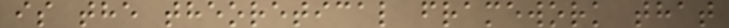is the theoretical framework that
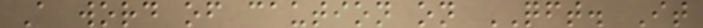A word of caution on QFT. It
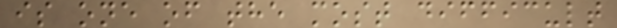is one of the most difficult
